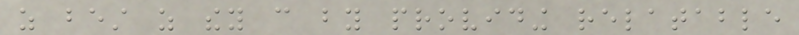as best as they can by providing relatable
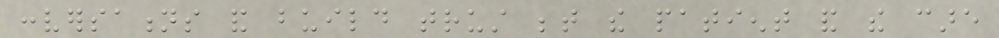conversations and build trust between the patient and the care
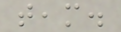team.
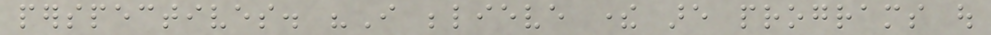perspectives. "I believe there are programs out
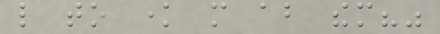like to know more about them?"
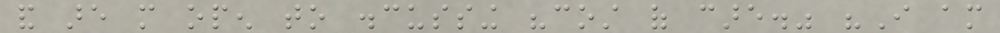and are more open to discussing "cost of care." "I am
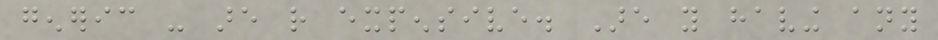generic - are rather expensive. Are you having any
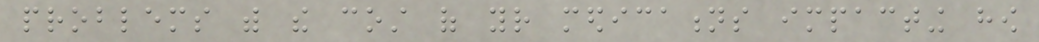problems with the cost of your medications impacting how
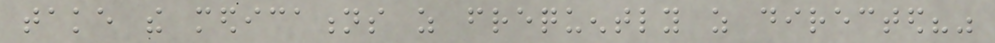take the medications as frequently as directed?"
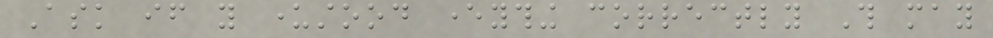Ask if you understood everything correctly This may
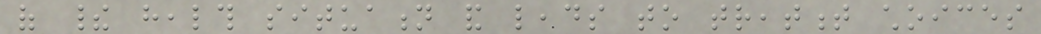of their health situation and leads to treatment choices
